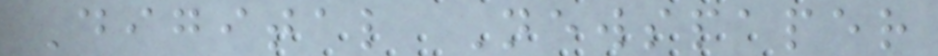Digital Newspaper
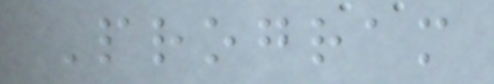Program
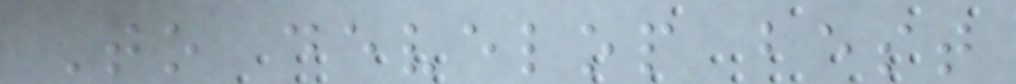To develop best
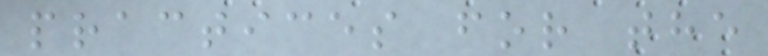practices for the
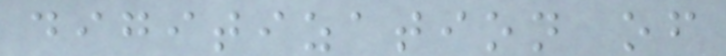digitization of
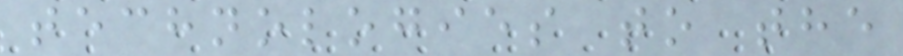technologies to the
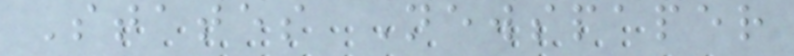States Newspaper
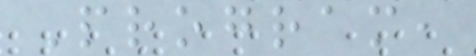Program,
